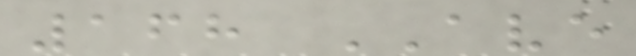168 AVE
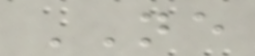NE
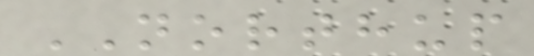NORTHUP
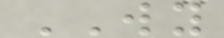WY
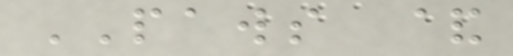PAWS &
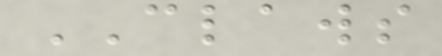CLAWS
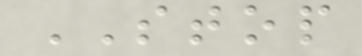STOP
